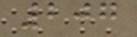207
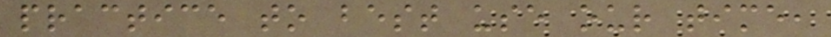practice to best use our time,
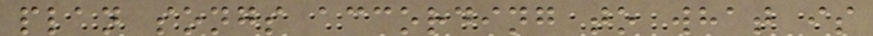plan songs according to what is
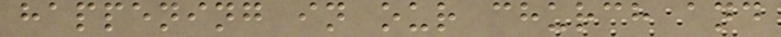happening in our church and
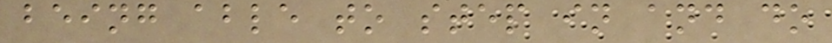being able to step in and do
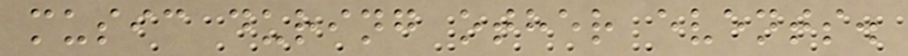music during other events.
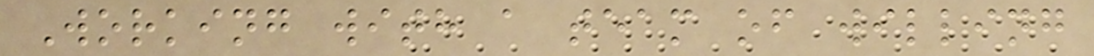Working with a team of willing
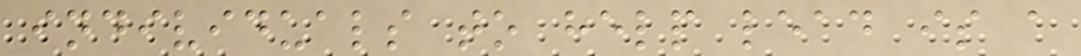individuals to help lead is a
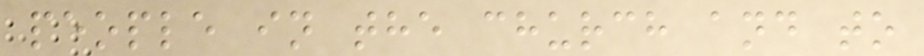people in the church and to
